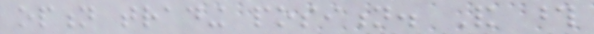option trading position. And those
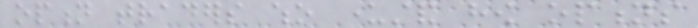option traders who understand how options
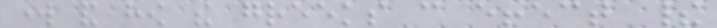work and how the greeks can effect their
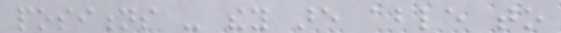positions - they are able to
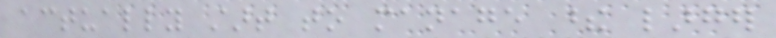actually start to manage these larger
